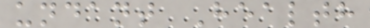undant Health
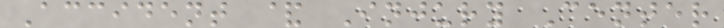Accident & Injury Center
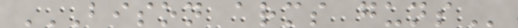BISON ARMS GUNS
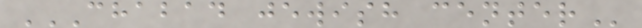CHABAD JEWISH CENTER
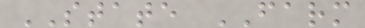STATE FARM
